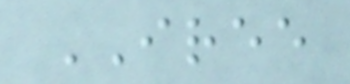IREE
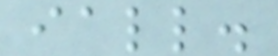iall.
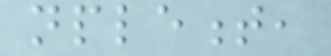nplement,
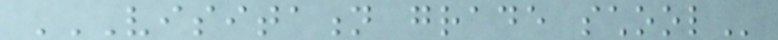VISITATION GRADE SCHOOL
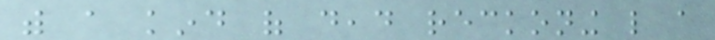with a kind of dead reckoning like a
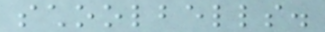schoolbells.
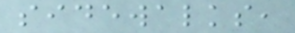sidewalks,
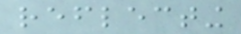reflecting
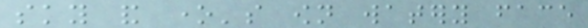sky and one's own watery face
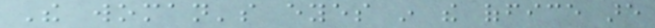The woman's eyes in the office are
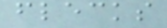flecks
